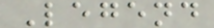Legend
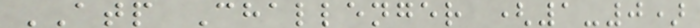ATP Challenger (1-0)
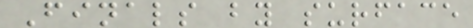Finals by surface
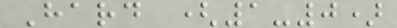Hard (1-0)
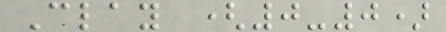Clay (0-0)
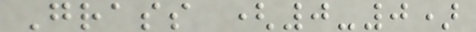Grass (0-0)
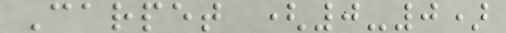Carpet (0-0)
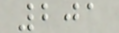201
